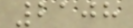2108
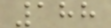188
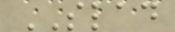SLAD
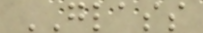GLASS
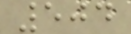504
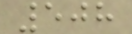508
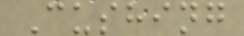Cushing
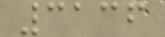3136
